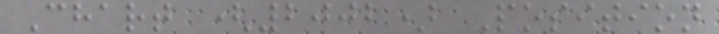Chart (2002) Position
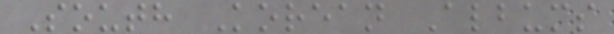South Korean Albums
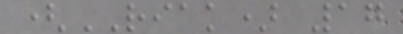(RIAK) 17
